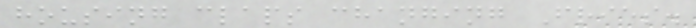housing claps changing Fries.
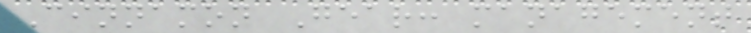Cinnamon Gear: management
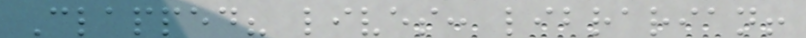Clapped? lives: librarian!
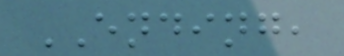ENDING,
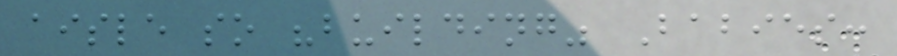aisle so "building" Babies:
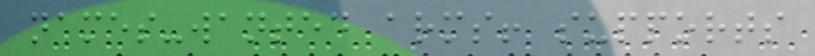names-wanted arms! supports
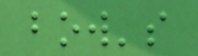bow's
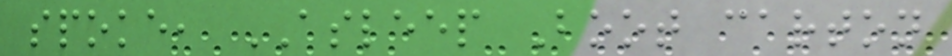spoke, ASLEEP Boot carton
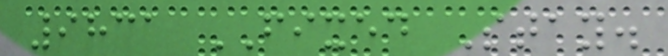9831 FIXED Stay.
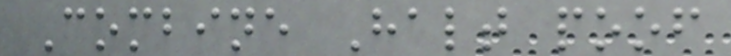Combine Halt poof
